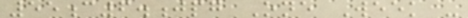55c6.jpg One Week -
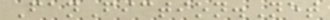FanFiction.Net
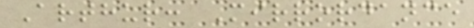Arthur: Mirrordance
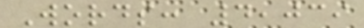Words: 4,039
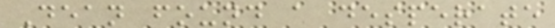Dean found a desperate
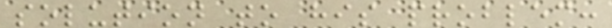solution to his problem:
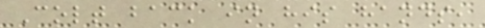Colt back in his hands,
